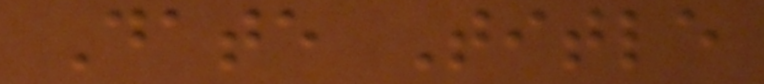Date Title
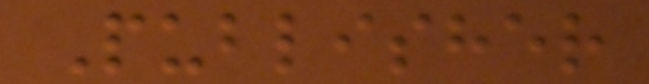Publisher
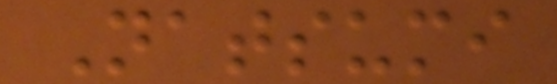Natsumi
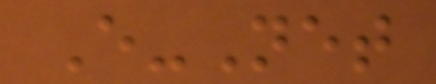E-Net
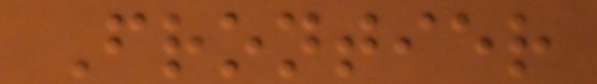Frontier
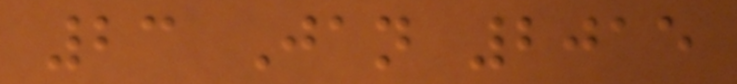23 Jan 2015
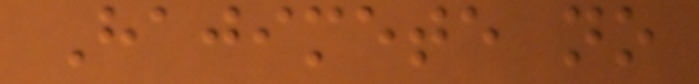Hajimete no
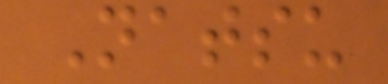Natsu
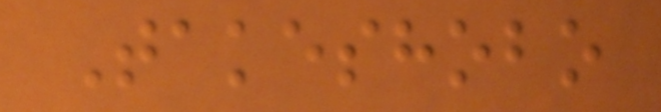Takeshobo
